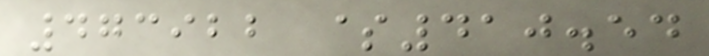473922 $410.54
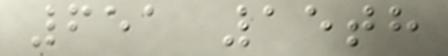651 15th
